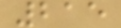215
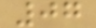07
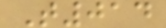T014
